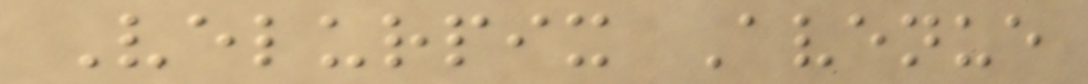Velurpix Avenue
